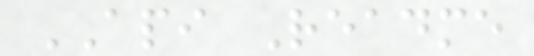API Readme
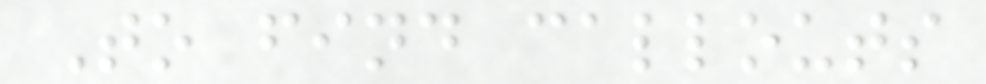To find callouts
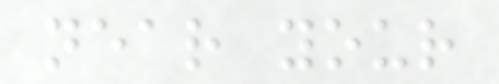near your
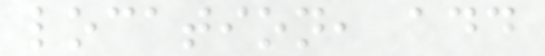location, add
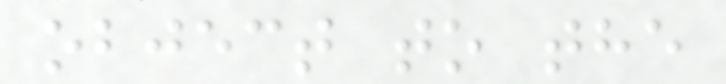object to the
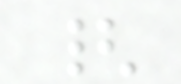{
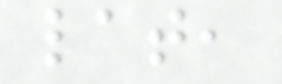lat,
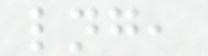lng,
